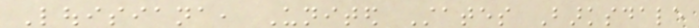Louisiana, United States Barksdale
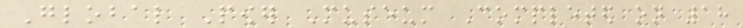Global Power Museum Completed on 18
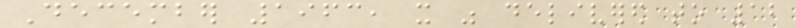December 1963, it was delivered to 12
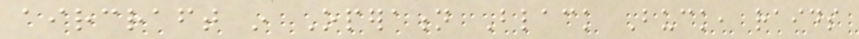aircraft in Operation Black Buck, raids
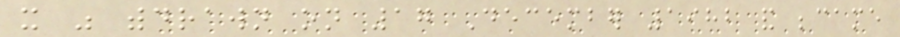it was withdrawn on 17 December 1982 and became
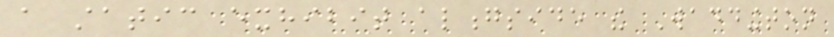a static exhibit alongside the Waddington
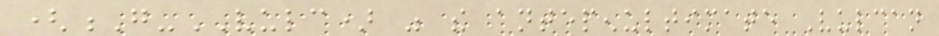(G-VULC) was the antepenultimate Vulcan
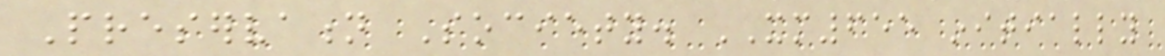Preservation Society. XM655 initially
